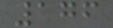176
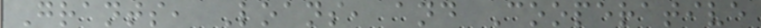Grants, Loans, and Cooperative
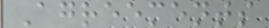Agreements
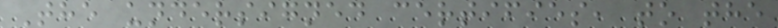The undersigned certifies, to the
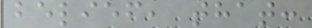belief, that:
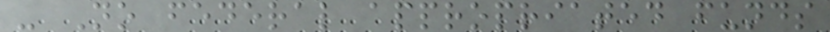- No federal appropriated funds
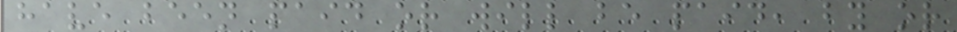have been paid or will be paid, by or
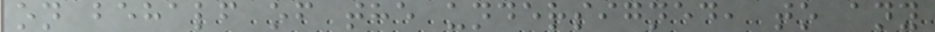on behalf of the undersigned, to any
